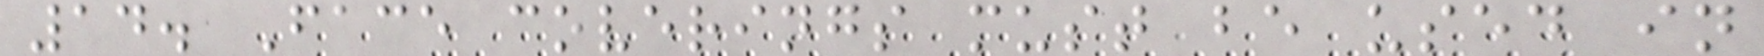14. Face coverings must be used in
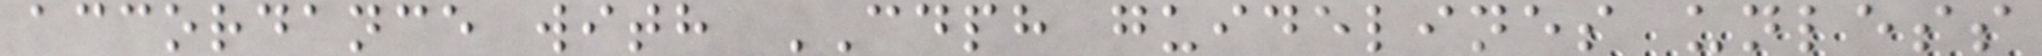accordance with CDPH guidelines unless
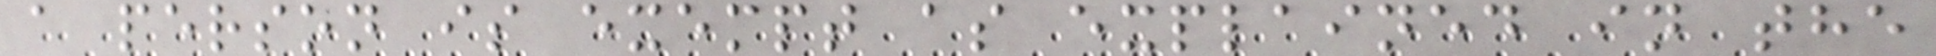a person is exempt as explained in the
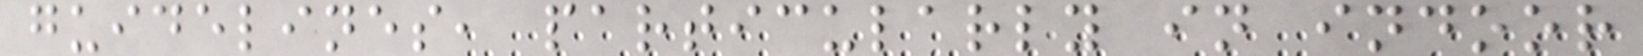guidelines, particularly in indoor
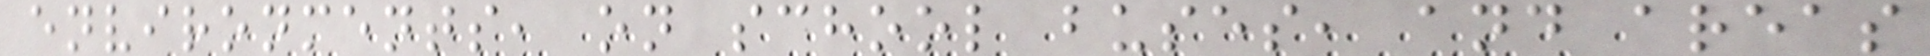environments, on school buses, and areas
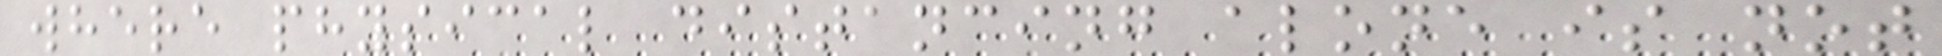where physical distancing alone is not
